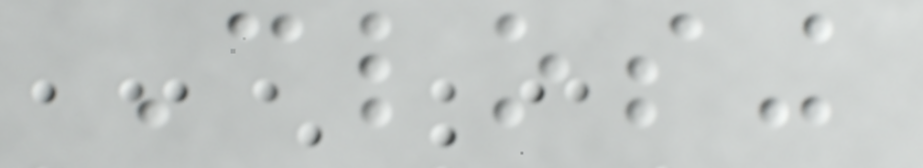Closing
